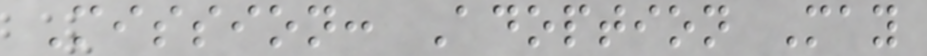Mission: Adoption May
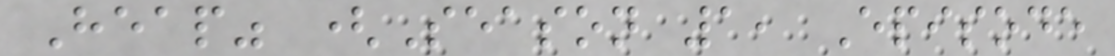Heap" (Season 1, Episode
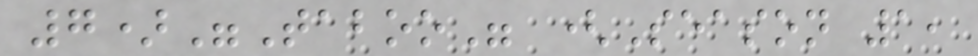7)"Taboo" (Season 1,
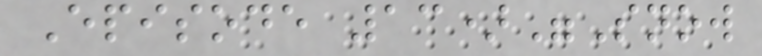Episode 13)"Snow
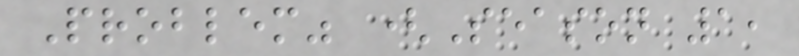Problem" (Season 1,
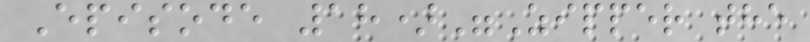Episode 18)"Zipper the
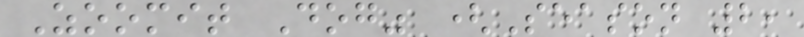Zoomit Dog" (Season 2,
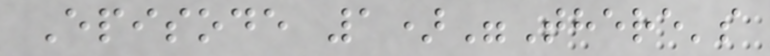Episode 1)"There's
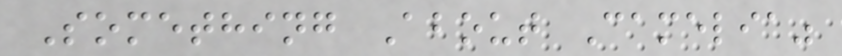Something About Camelia"
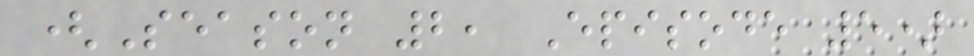(Season 2, Episode 5)
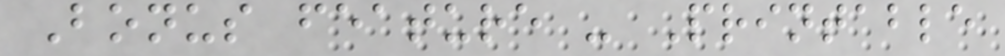Bonus feature - Printable
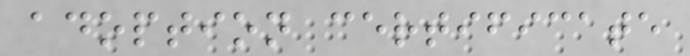adoption certificate
